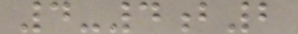4-4b2
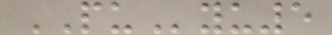PUyu5
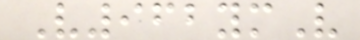V962ymV
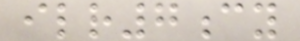ilr7cy
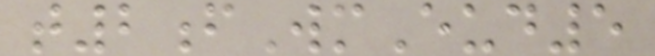t2fWmEud5
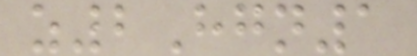z2Hgn1
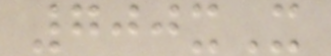700xX
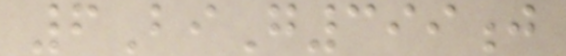6BiG399j
